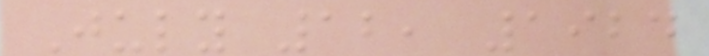July 12, 1924
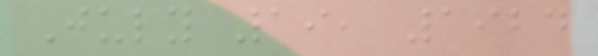July 19, 1924
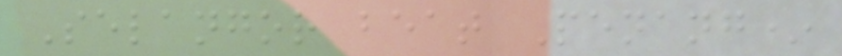Selangor beat Penang*
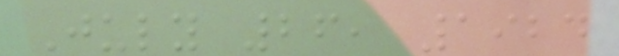July 26, 1924
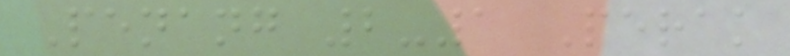Penang 2-1 Perak
